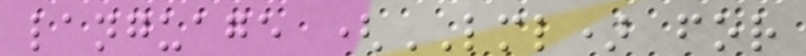language (LML) for
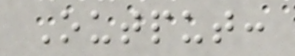Output:
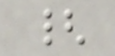{
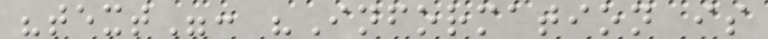"text": "Information is
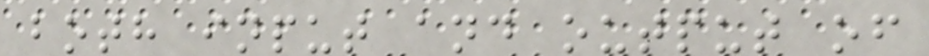both input and output of
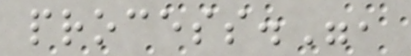process.",
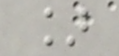]
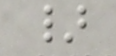}
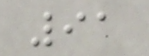91
